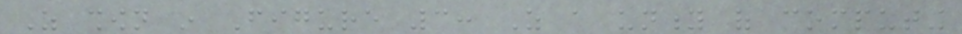As shown in Figure 3: As a unity of computing
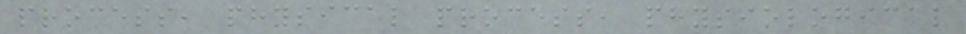process, physical process, physiological
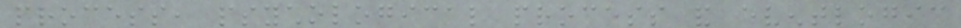process, psychological process and eventlogic
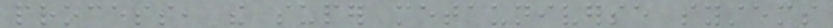process, the super metauniverse systems
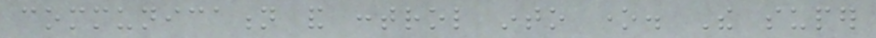communication and control into one. The super
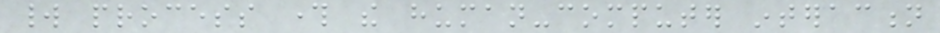world process through the human-computer interaction
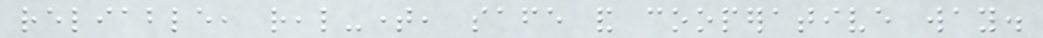reliable, real-time, safe and cooperative way.
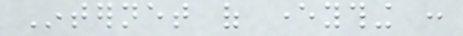Internet of everything :
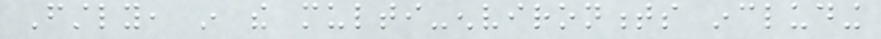Firstly, in the multi-environments including
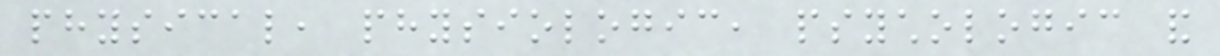physical, physiologic, psychologic and
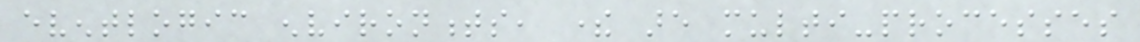eventlogic environments, there are multi-processes
